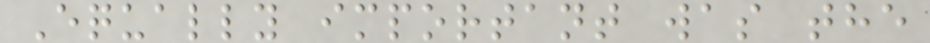Equally important was the
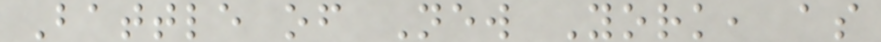Battle of New York, as
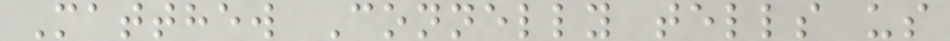Matthew Connelly tells us
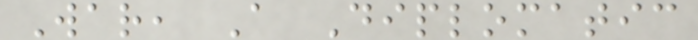War, A Diplomatic
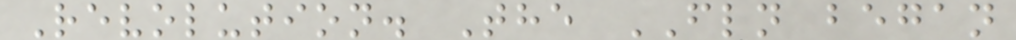Revolution. The FLN began
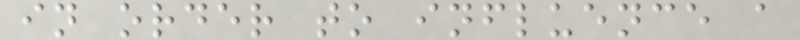in order to influence a
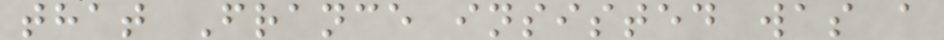that France insisted was a
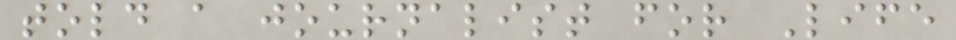told a journalist for Life
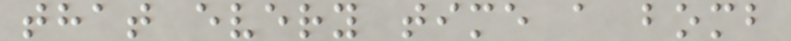that every time a bomb
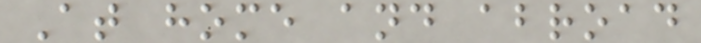At home and abroad
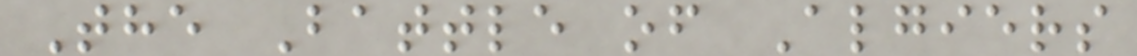The Battle of Algiers
